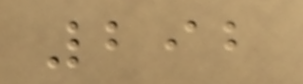292
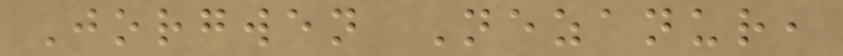Jorgwen Nezanur,
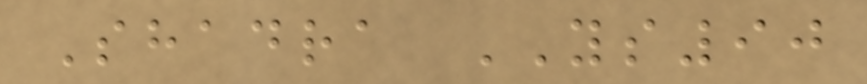Shadra YS90
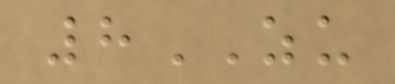8ZU
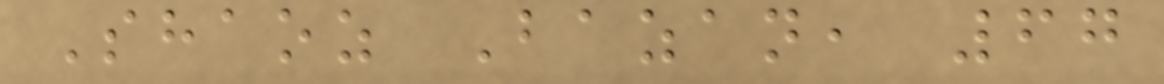Shaoz Bazan, 67
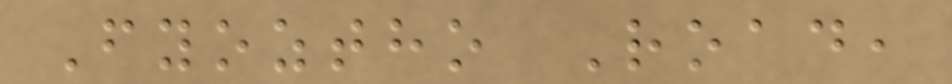Fyoztho Road,
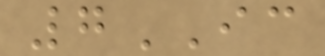7IC
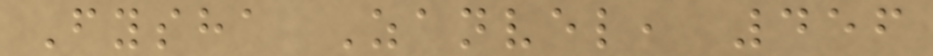Fysha Zanvel, 456
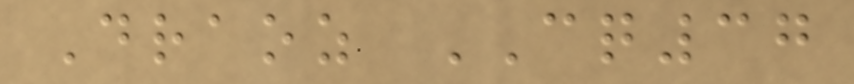Draoz CQ37
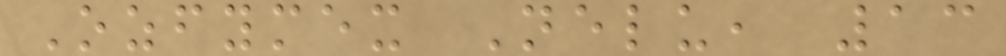Ozfymex Nelu, 13
